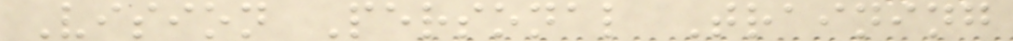Vision Personal Training
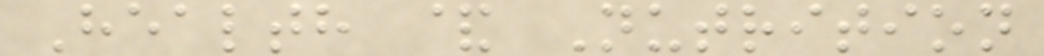Health & Nutrition
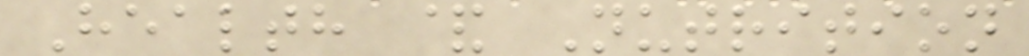Health & Nutrition
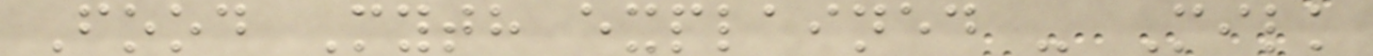Food Myth explained - Milk
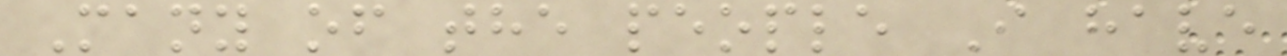Many of the people I have
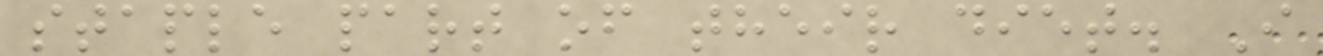staple part of their diet. I
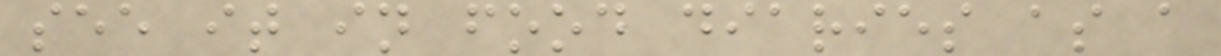see it in food diaries as a
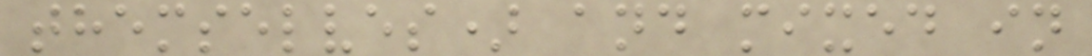themselves) and mixed in
